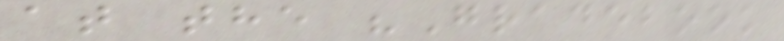at the "Gradebook
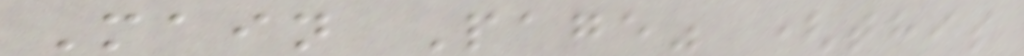Main Page" (this
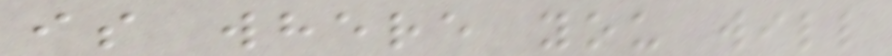is where you will
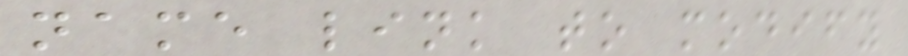name link to modify
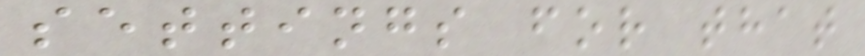settings for that
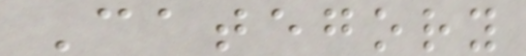Category
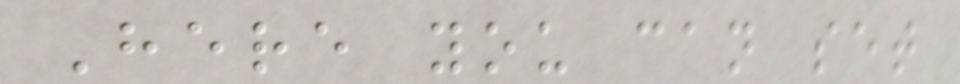Here you can set
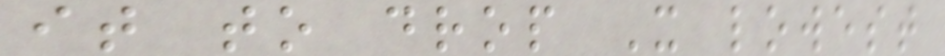it to drop X lowest
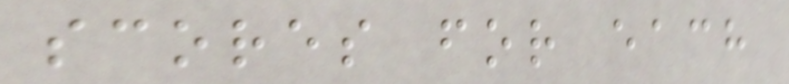scores for each
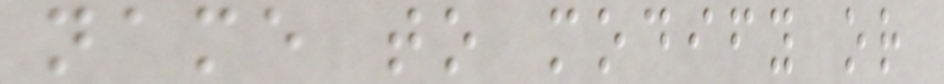name to modify or
